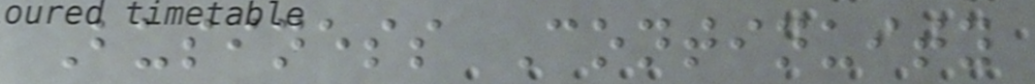Business Continuity
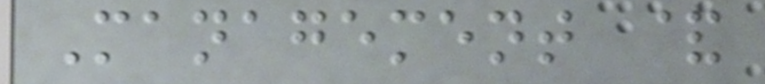Management &
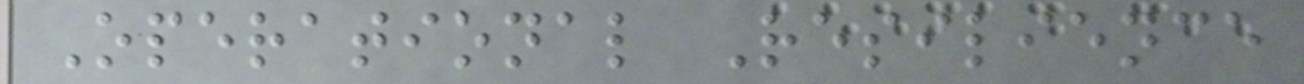Operational Resilience
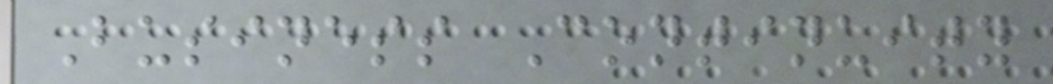Business Continuity
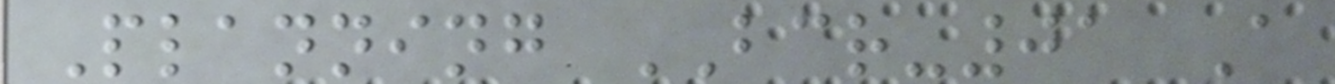Planning BCR-01 A
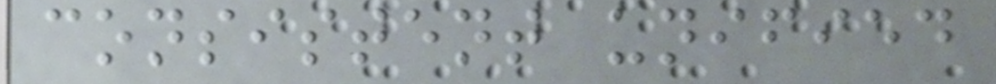consistent unified
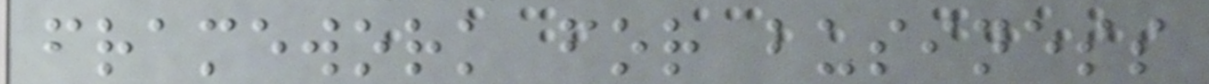framework for business
